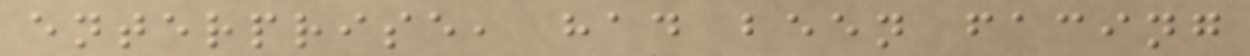enterprise, had been facing
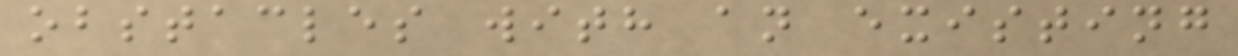obstacles with an existing
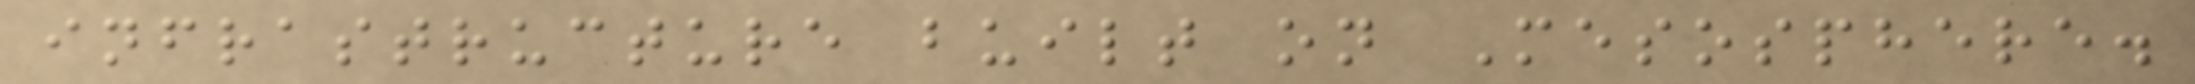infrastructure built on Mesosphere.
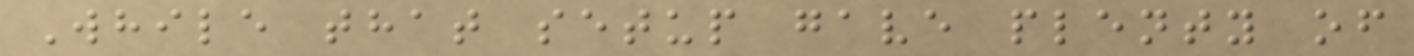While that setup gave plenty of
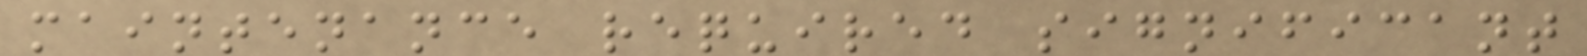maintenance required significant
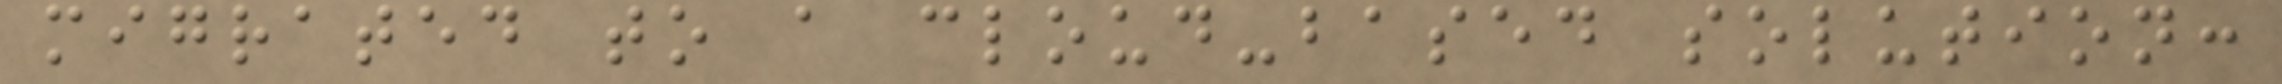migrated to a cloud-based solution:
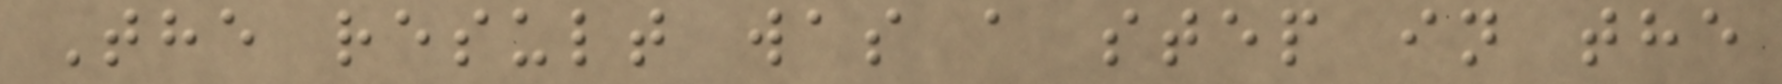The result was a step in the
